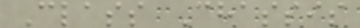Class Chassis
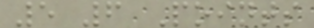5 6 Points
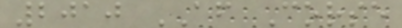2010 AF Corse
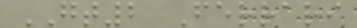GT2 Ferrari
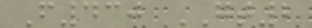F430 GT2
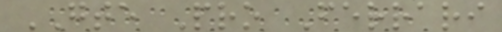GTE Pro Ferrari
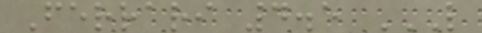Ferrari 4.5 L
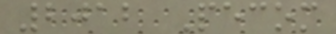2012 Pecom
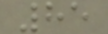85
